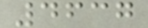4637
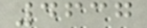4637
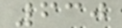630
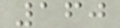160
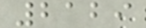2129
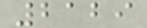2129
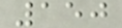150
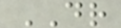DR
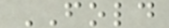FOLD
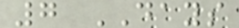7 DAYS
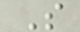S
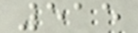515
